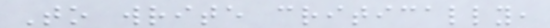To write critically,
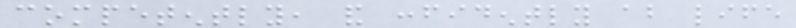competently, and confidently about life
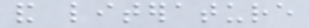and literature
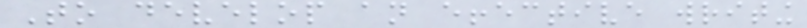To develop an effective writing
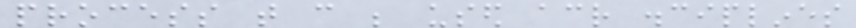process that can be used across disciplines
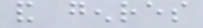and genres
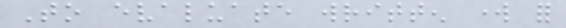To evaluate written work for
